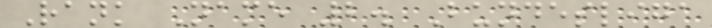Rank Name 2. Bundesliga
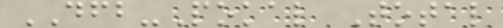DFB-Pokal Total
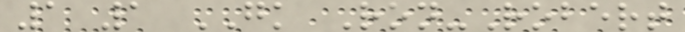1 1 GK Ron-Robert
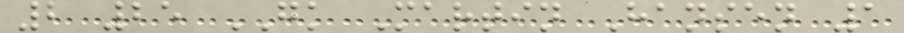2 25 GK Martin Hansen 1
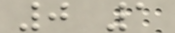0 1
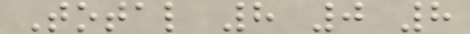Total 8 0 8
